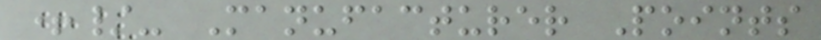+/- Manufacturer Points
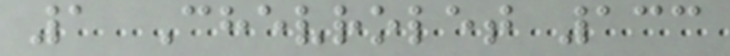1 Chevrolet 133
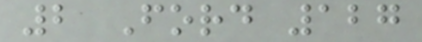2 Ford 127
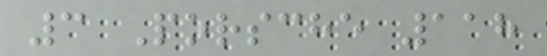3 Porsche 118
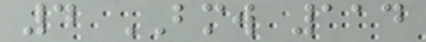4 BMW 114
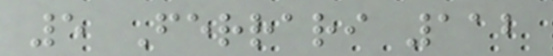5 Ferrari 112
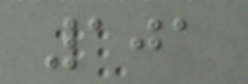101
